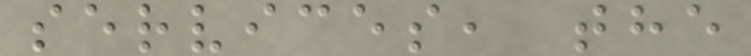services, the
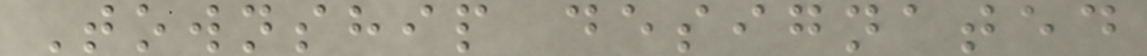Township designated
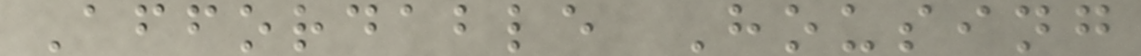Affordable Housing
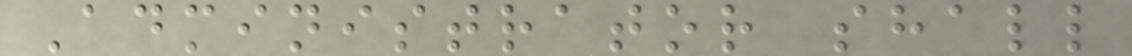Administrator shall
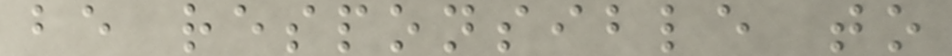be responsible to
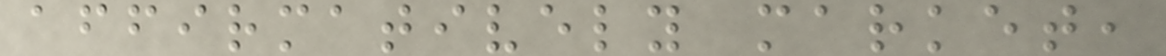affirmatively market,
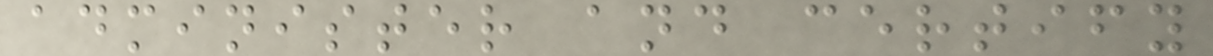administer and certify
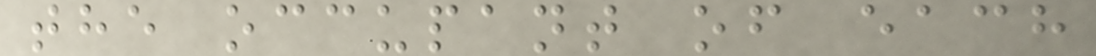the occupant of each
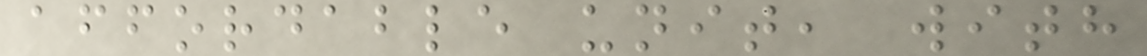affordable unit, with
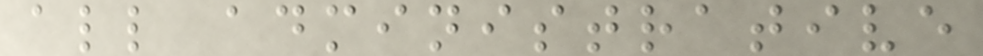all administrative
